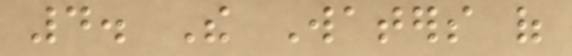4. The Waters of
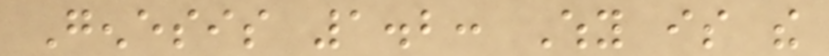Genesis 1.2: Why is the
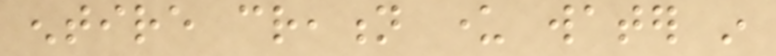entire creation under water in
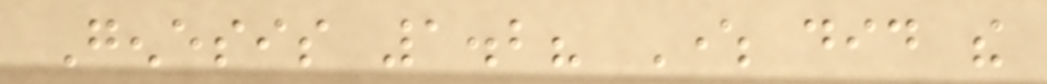Genesis 1.2? Where did the
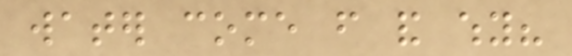water come from and why?
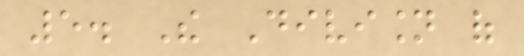5. The Division of
